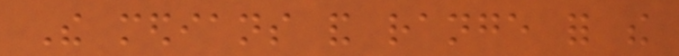The medians and range for the
